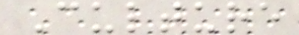Culture
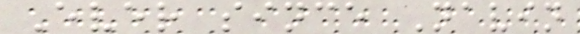Ever since Navin
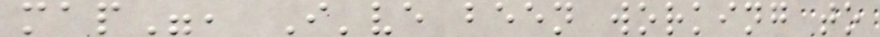map", I've been working to
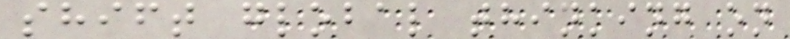shift global thinking on
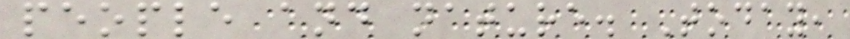people and nature. Today,
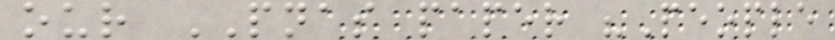our PNAS paper "People
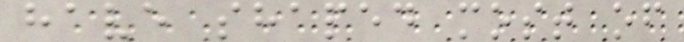have shaped most of
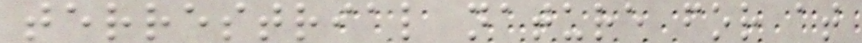terrestrial nature for at
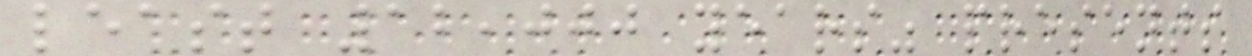least 12,000 years" presents
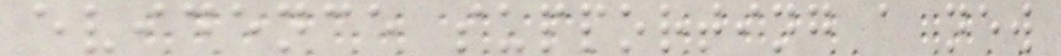evidence supporting a new
